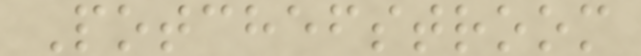Potchefstroom
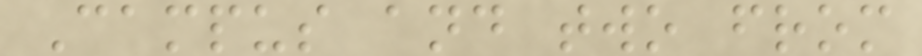Campus and two from
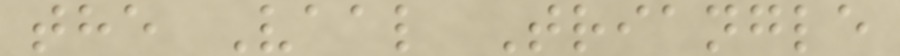the Vaal Triangle
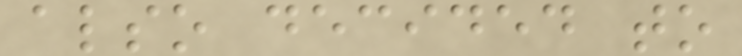also decided to
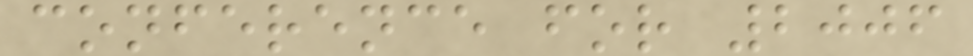conference for 2006
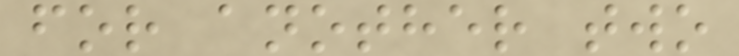for another two
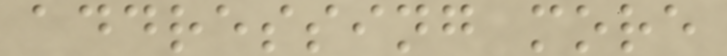addressing more
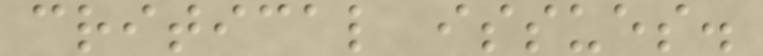critical issues.
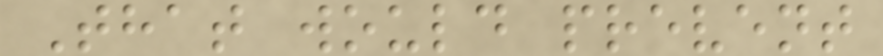That would prevent
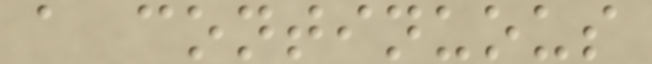a continuous
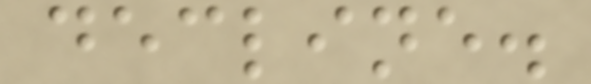decline.
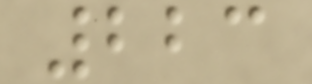223
